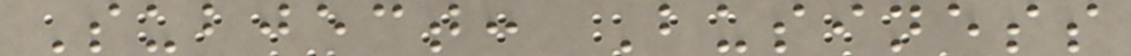Subject: Business
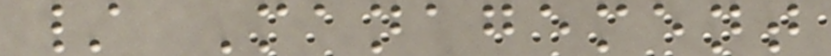/ Management
